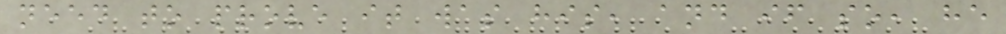need to prove it was his, and if so, he
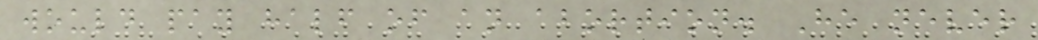would pay half of an abortion. He never
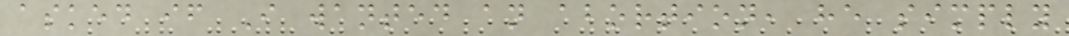asked if I wanted an abortion, he simply
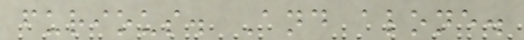furious. And alone.
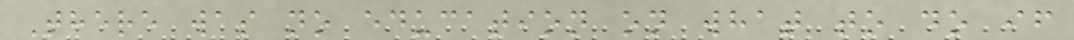There was no education on what to do if
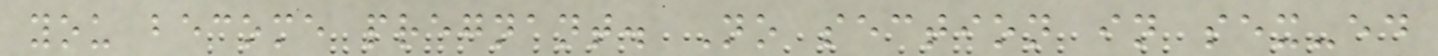you become pregnant. No section in sex-ed
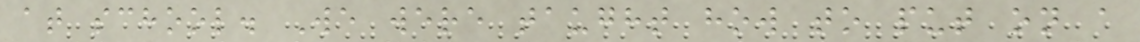at school. We were taught how to put on a
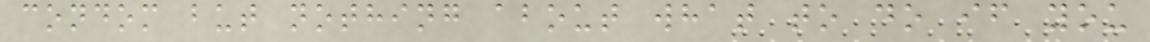condom but nothing about what to do if you
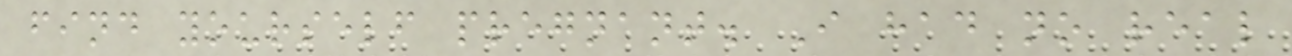find yourself pregnant. I had no real
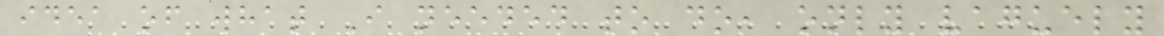idea of what I needed to do, only vaguely
